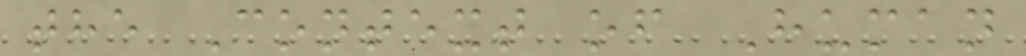the Context of Human
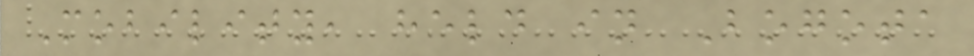Mobility, held in Bogota
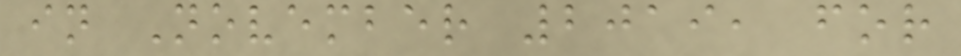in November 2019, for
